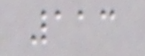113
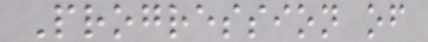Progression of
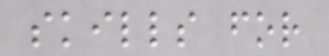skills for
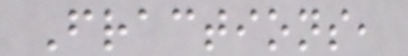Fractions,
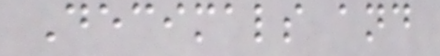Decimals and
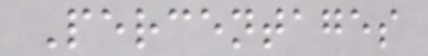Percentages
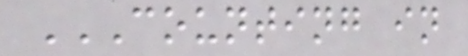COUNTING IN
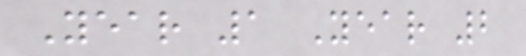Year 1 Year 2
